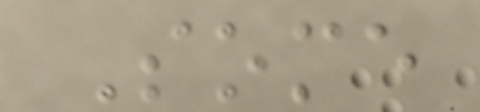Some
